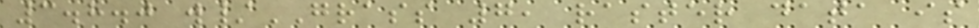3.8.0 w/GRASS 7, raster data is
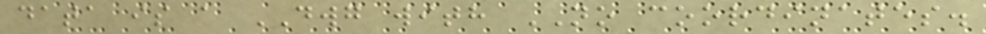data is a DWG with NO coordinates.
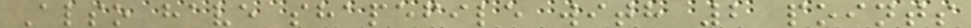Also have shapefile with 2 points
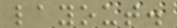layout.
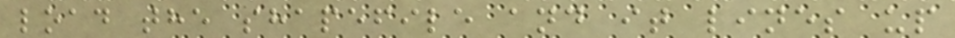load the shapefile and it lines up
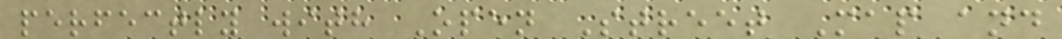perfectly with Open Street Map and
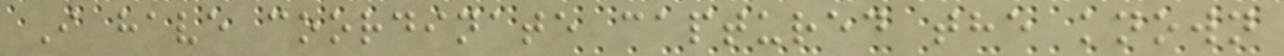I have coordinate captured the known
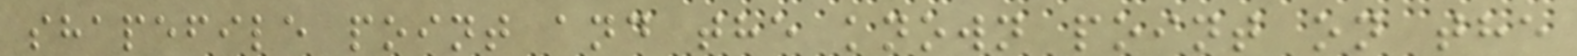shapefile point and the known point on the
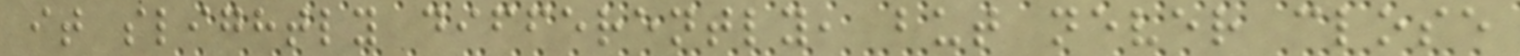it slightly differently, but never close
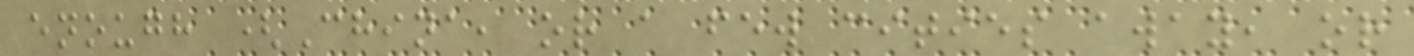enough (China, or a few cities away, or
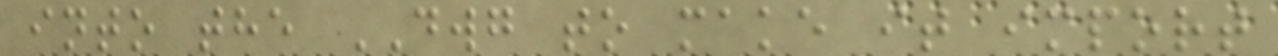into the DWG to make it import
